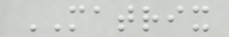MATRIX
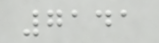7141
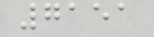7151
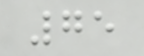75
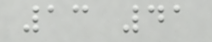13 41
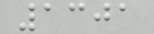1301
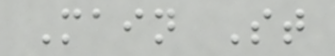Main St
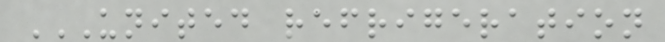UNITED REFRIGERATION
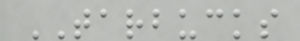TARBUCKS
